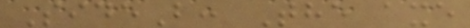SideB: The axe
